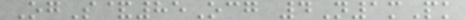OgS&85Ocg 4N1mPk
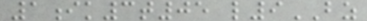1ik3t05 l9BZ
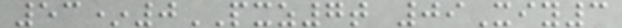53*0PXZ7t 09Xiy3
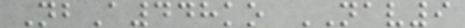NbA448ko NAV9
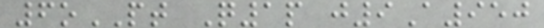6oPT Q1p j9A950
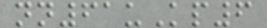nn61uKp6
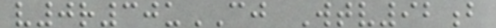v0r30uCJ Wtv92b
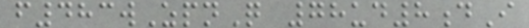f483wZpnQ 78ud8dI
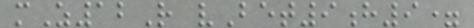mZ12R vBet9h9=
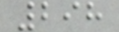298
